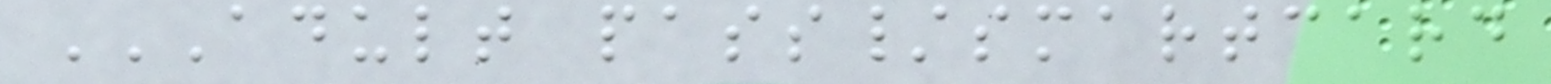ADULT PASS/SMARTCARD
